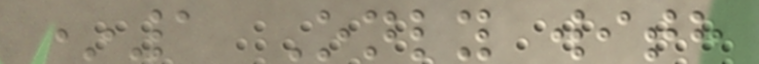*1 Only with
